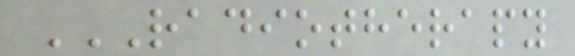RADIOTHERAPY
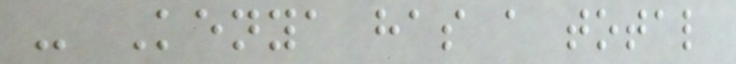- Kenya has a total
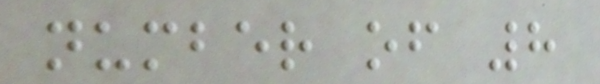number of 8
